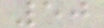50
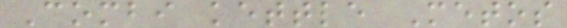Combi kettle Metos
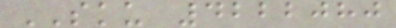SKU 4222080
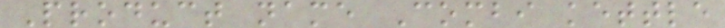Product name Combi kettle
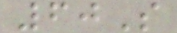60S
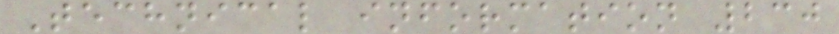Technical information 230
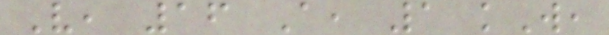V, 16 A, 1 kW,
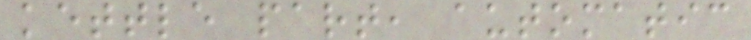kettle part, automatic
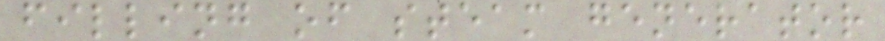filling of steam generator
